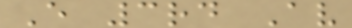E 3rd Av
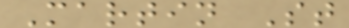Martin St
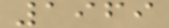1969
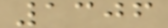1306
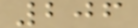206
